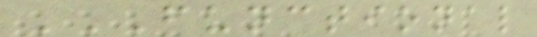FUNCTIONAL
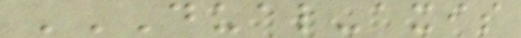DUAL-AXIS
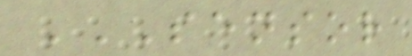SENSOR
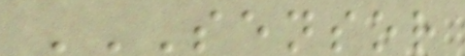SENSOR
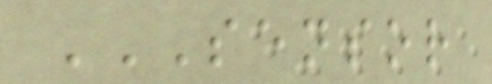SENSOR
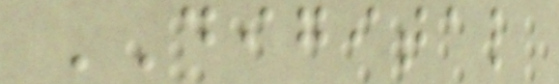DIGITAL
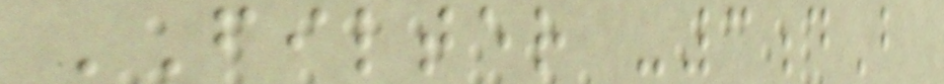FILTER -3dB
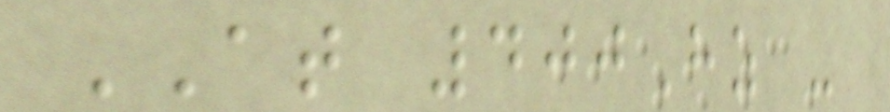AT 400Hz -
